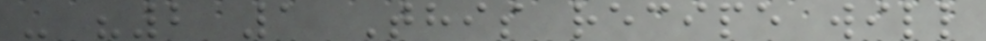- "2 1 This recipe will
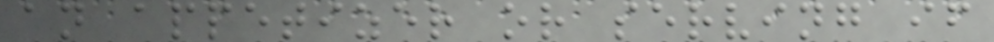an appetizer or serving if
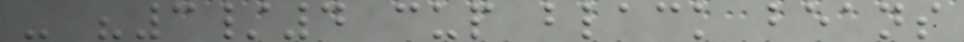- "3/4 cup black beans
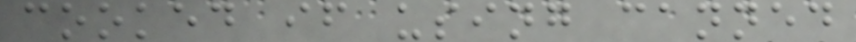cooked if using canned
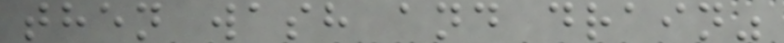then wash and drain"
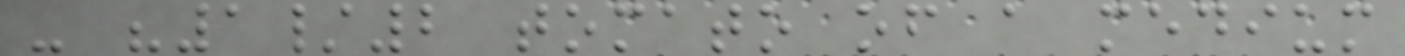- "1/2 tomato of a medium
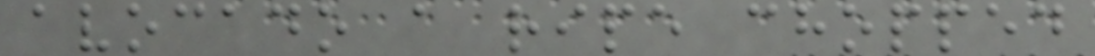avocado a ripe chopped
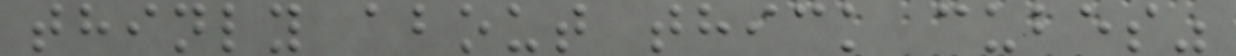thinly about thick cubes"
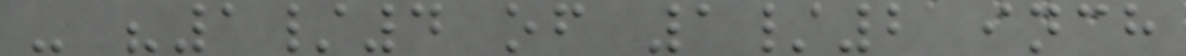- "1/4 of 1/2 inch
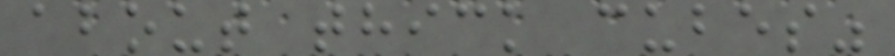about thick cubes"
